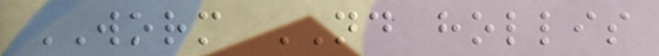WORM ND hollis
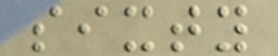sixty
